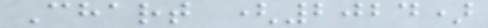Chart (2024)
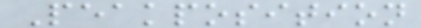Peakposition
